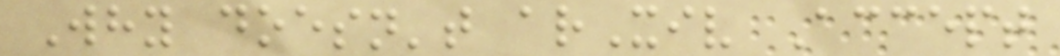Why doesn't arXiv Accept
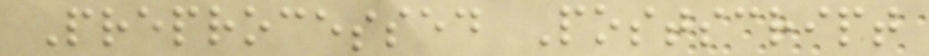Preprocessed Postscript
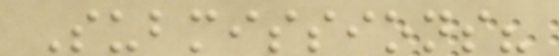Submissions?
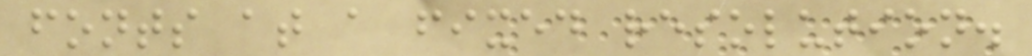fonts at a fixed resolution.
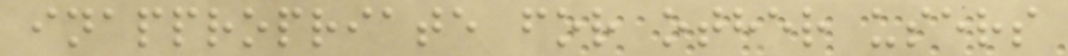inappropriate for other users
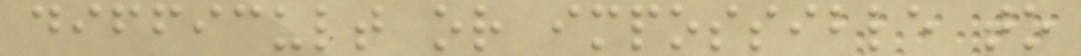difficult or impossible to
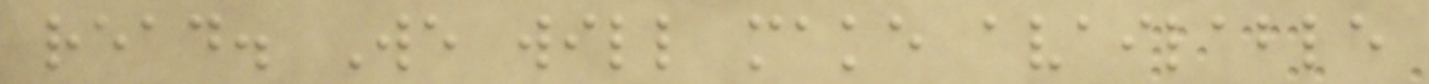read. We will make available
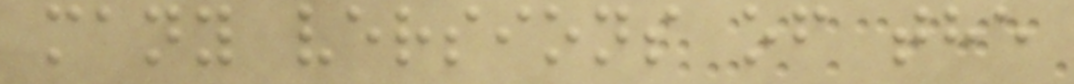many versions of the
